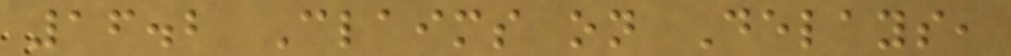16.2 Claims on Delays,
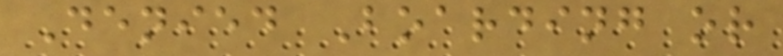Denied Boarding or
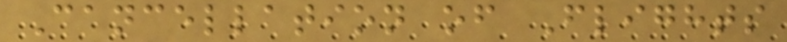Cancellation of Flights
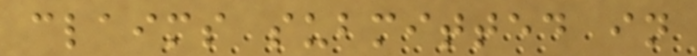claims submitted in
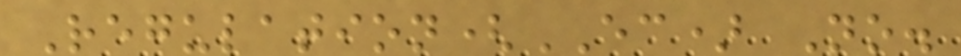Regulation(EC) No.
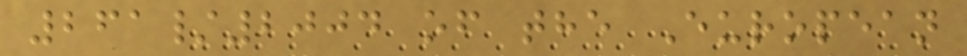261/2004 of the European
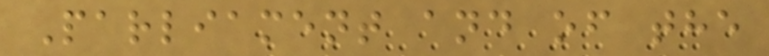Parliament and of the
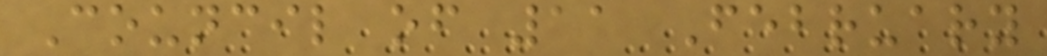Council of 11 February
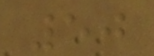50
